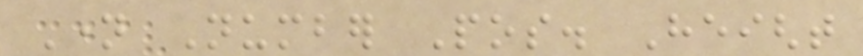Name Number Pos. Height
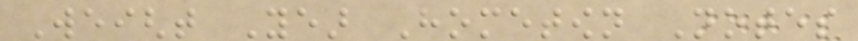Weight Year Hometown Notes
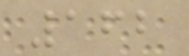162
